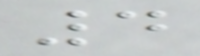4
